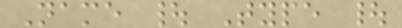Name | Type |
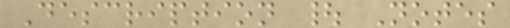Description | Notes
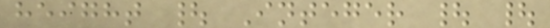height | Integer | |
